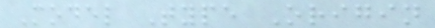Model Type Origin
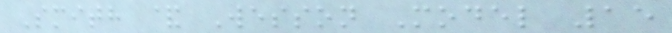Smith & Wesson Model 15
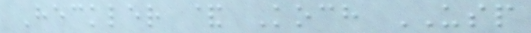Heckler & Koch USP
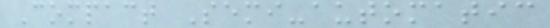Compact Semi-automatic
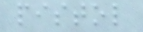pistol
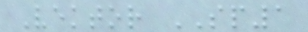Vektor SP1
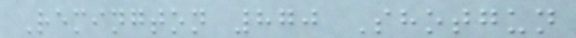Remington 870 Shotgun
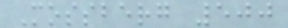Mossberg 500
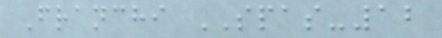Franchi SPAS-12
